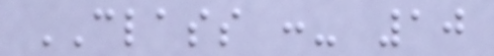CLASS :- 10
